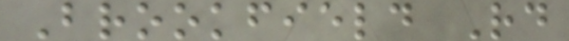Brookfield Rd
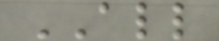ALL
